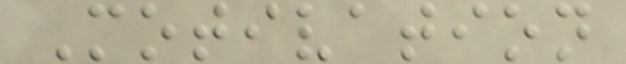Motivation
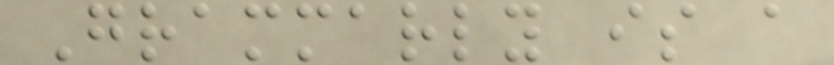Grammarly is a
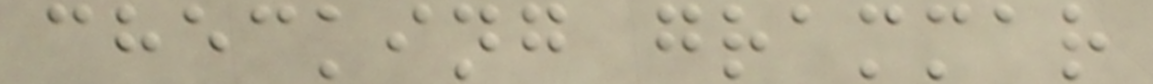checking grammar
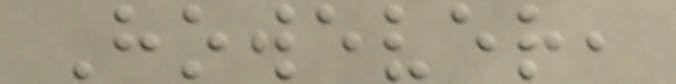However,
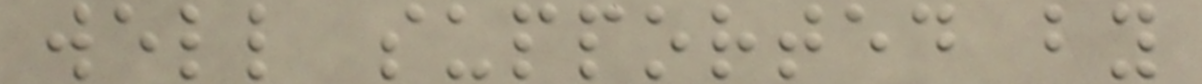well supported by
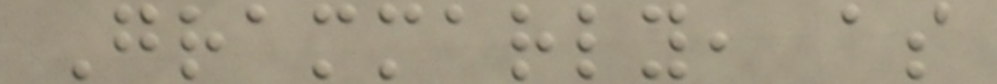Grammarly, as
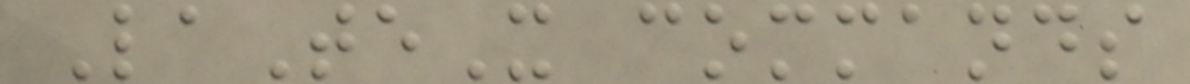LaTeX commands
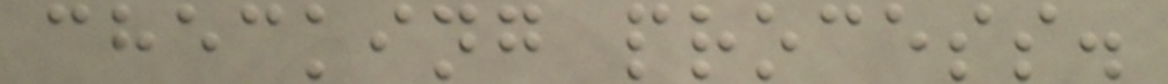checking process.
